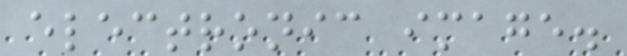electronic image.
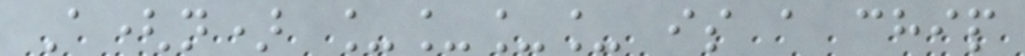A(n) ____ is a chip
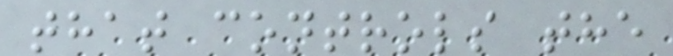that controls the
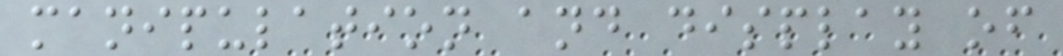manipulation and display of
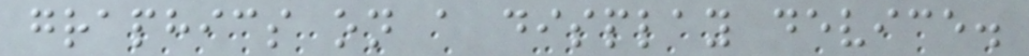graphics on a display device.
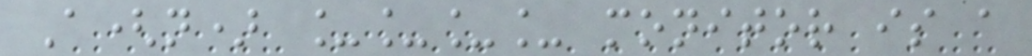A(n) ____ monitor is a
